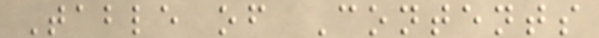Table of Contents
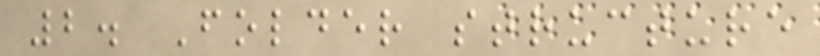2. Folder structure
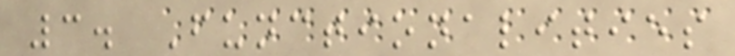3. Functionalities
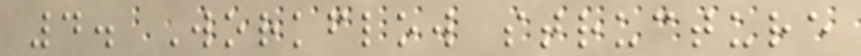4. Workflow structure
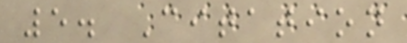5. Citation
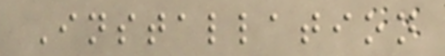Installation
